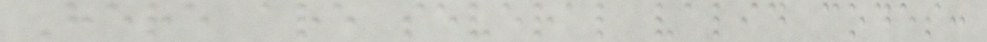Here are several valid codes:
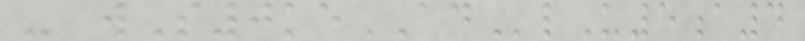- wS0keADlU5a4
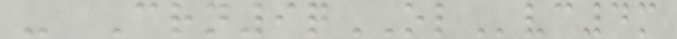- Crn9qOLvc4m
